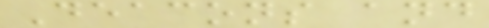Deacons and
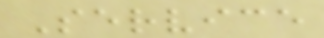Service
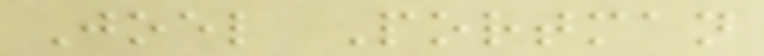Joel Portman
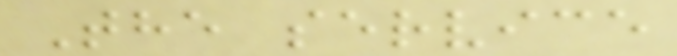The service
